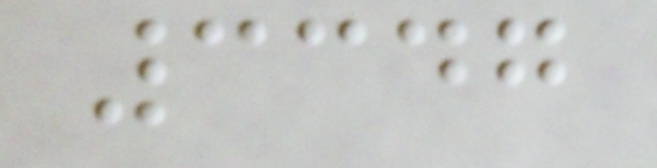3347
